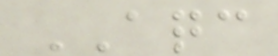AQC
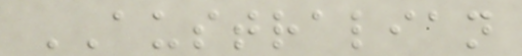AUSTRALIAN
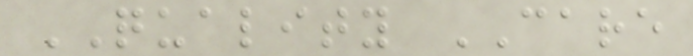QUALITY CARE
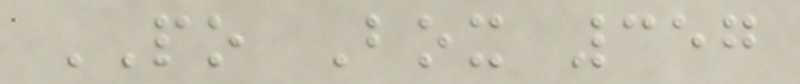PO Box 357
